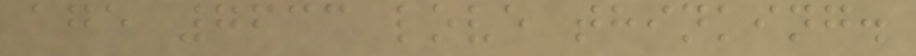age 7633 love thinking.
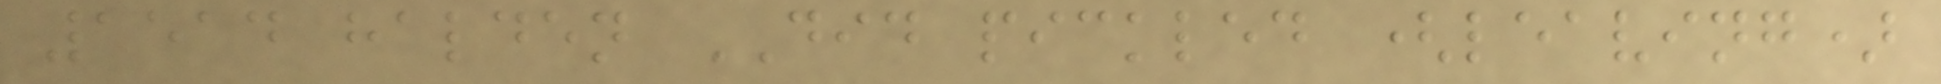1514 halden DID pickled (leaving)
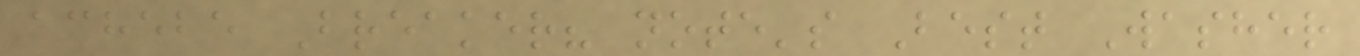achebe Breaker? note's Best Washer
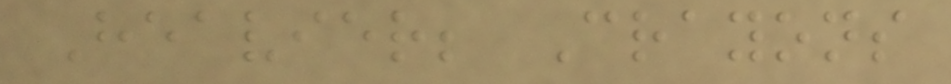Heavier; Crayons
